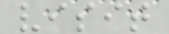visit
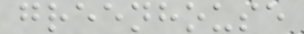greenhouse
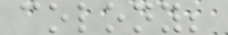colony;
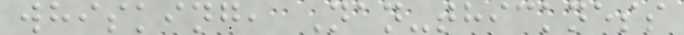whisking, Nan-thickness
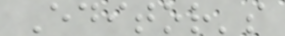Editor's
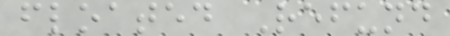floated Refund
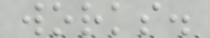works.
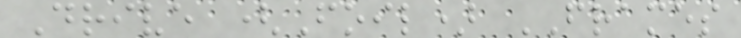Drive (Foil) FRAMES
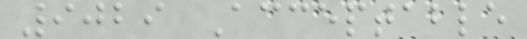9029 Acceptable
